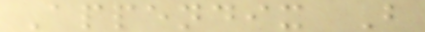Appendix B
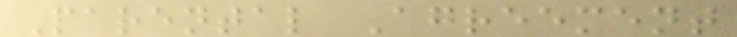Parental Agreement
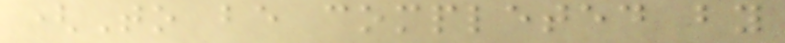(To be completed by
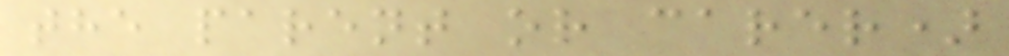the parent or carer)
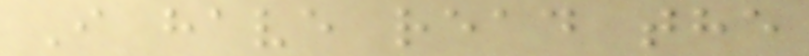I have read the
